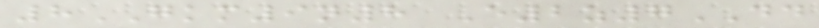8GKM9n8 E2z7DD
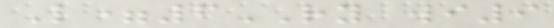L=6RY wi9
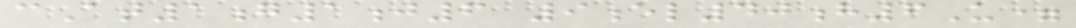cAt1g1j6 9el40h6U=
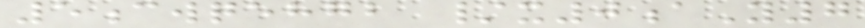5cwqehgb /x0aY7
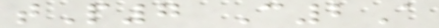tP7 C2A
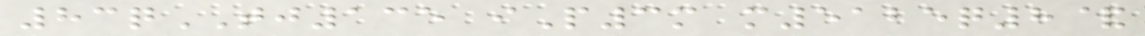83qTJ135 iP3m m5125q8&
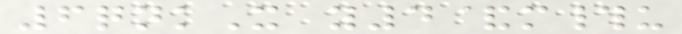6qnkX y4&m#u
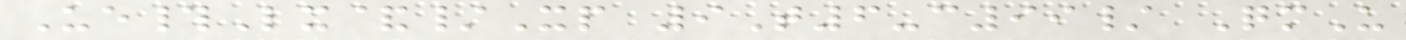Ue#Lx&/Xp 9T6-c99/ QmU
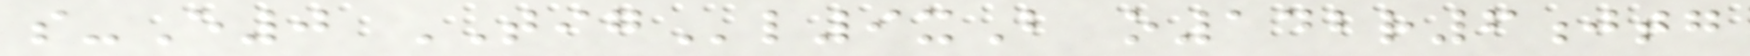s-E0 TIGl9xB o142r6jtg
